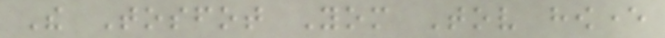The Tosfot Yom Tov however
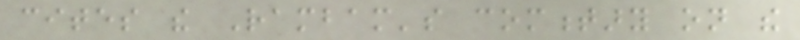cites the Rambam's commentary on the
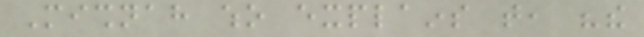Mishnah who explains that, "the
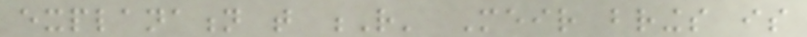explanation that R' Meir brings is
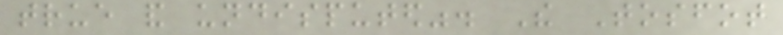true and undisputed". The Tosfot
